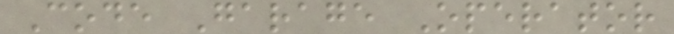Code Garage Operator
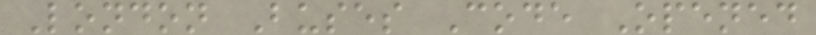London Buses Code Opened
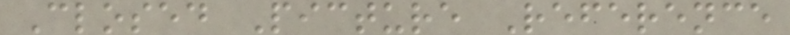Closed Picture Reference
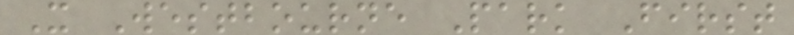X Westbourne Park First
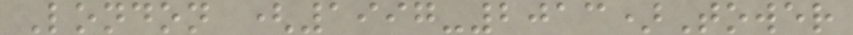London (1997-2013)Tower
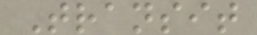Transit
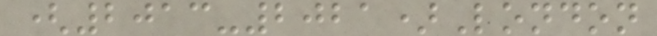(2013-2021)London
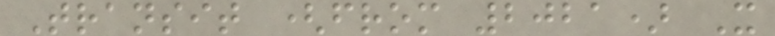Transit (from 2021) X
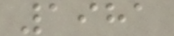1981
